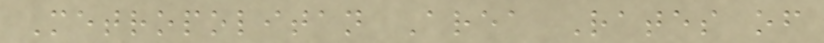Metropolitan Area Rates of
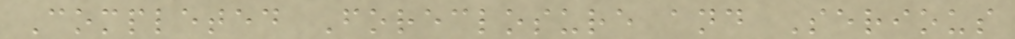Completed Foreclosure and Serious
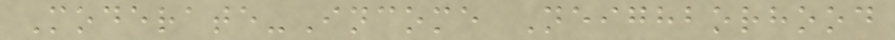Moderate-Income Neighborhood
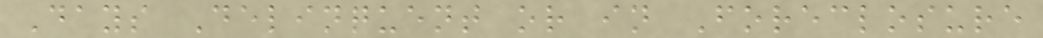Days Delinquent or in Foreclosure
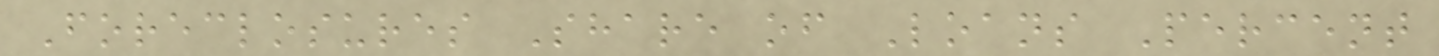Foreclosures Share of Loans Percent
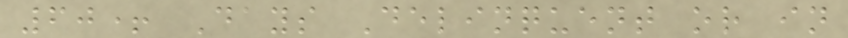60+ Days Delinquent or in
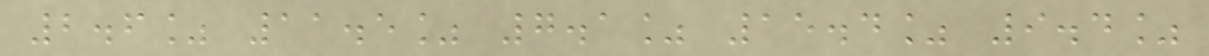2.6% 11.5% 7.1% 15.4% 9.4%
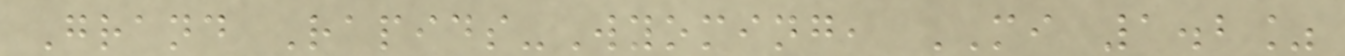Grand Rapids-Wyoming, MI 1.2%
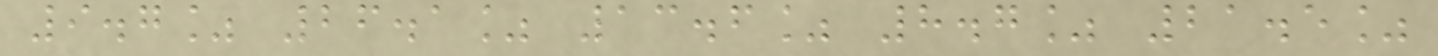9.7% 26.1% 13.6% 8.7% 21.5%
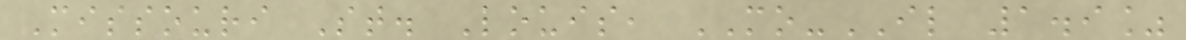Missouri St. Louis, MO-IL 1.9%
